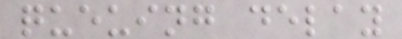queuing delay
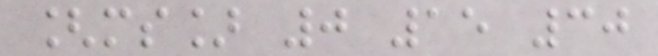[ms] 0 15 30
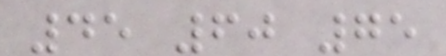45 60 75
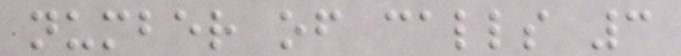number of calls 3
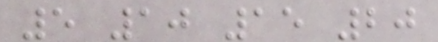5 10 15 20
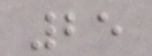25
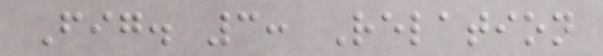Fig. 3: Relation
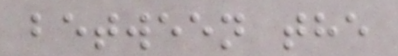between the
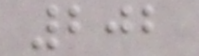202
